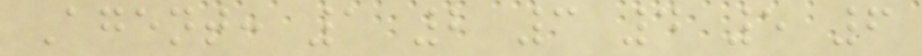Agent: 1 2 3 4 5 6
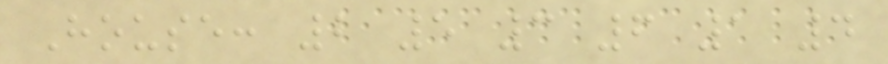House: 2 5 3 6 1 4
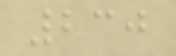230
